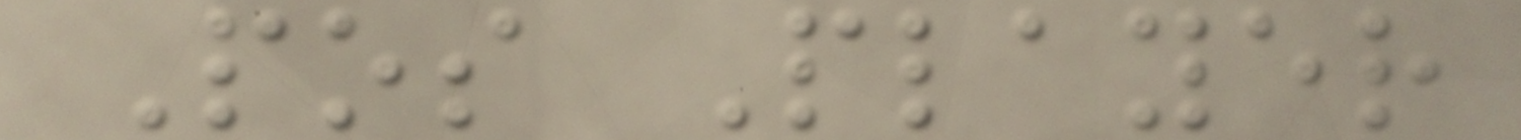Pos Player
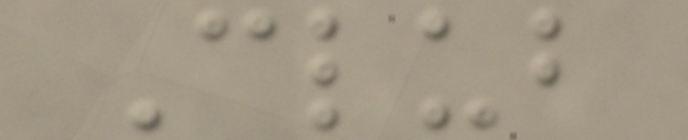Club
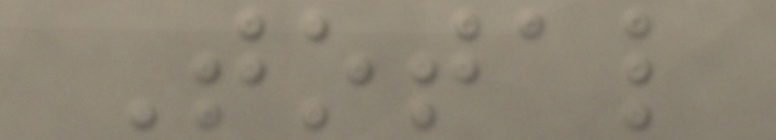Total
